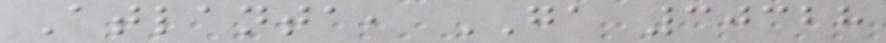Atlanta, GA 30328
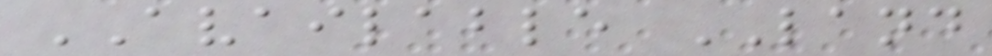AVAILABLE LAND
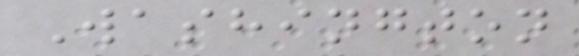Washington
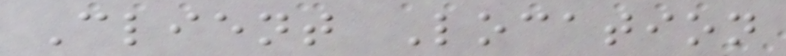Client Location
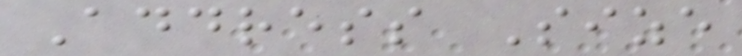Address Size
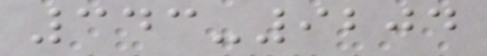343-9204
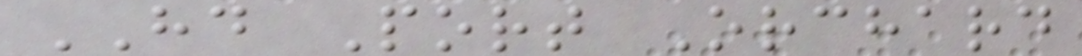HD Port Orchard
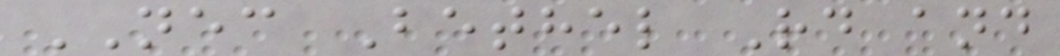NEC Bethel Rd and
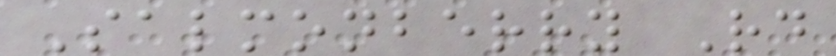Salmonberry Rd
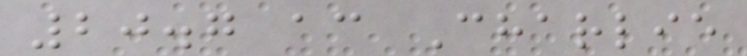20.7 ac Charlie
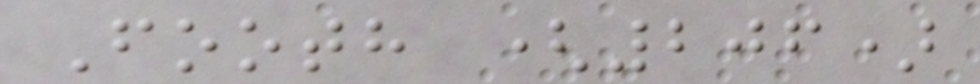Footh (206)
